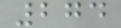274
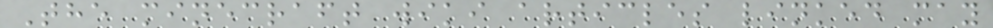The minecraft wiki articles linked may
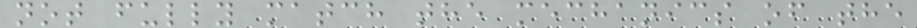not fully match the mechanics of the
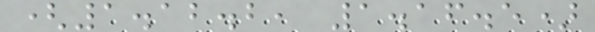(1.12.2, 1.16.5)
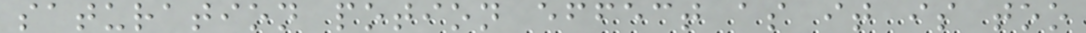saturation potion effect as it is too
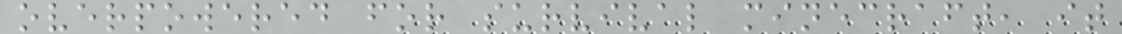overpowered for survival minecraft, it
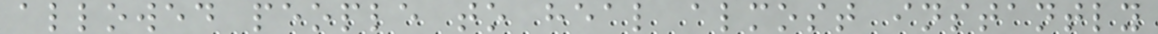allowed people to heal almost instantly
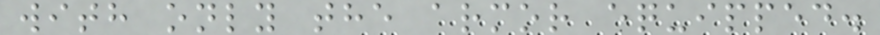with only the armor equipped.
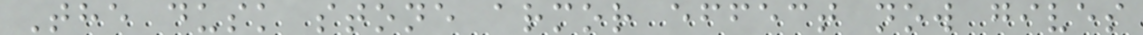The dusk stone armor effect now gives
